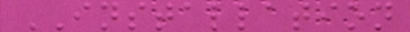INSTALLATION
